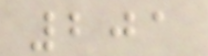201
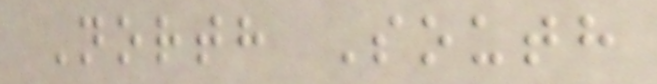North South
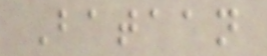Bataan
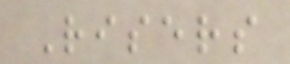Risers
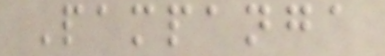Pampanga
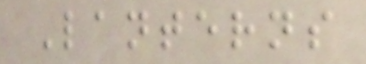Lanterns
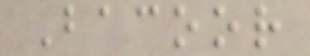Bacoor
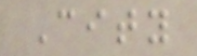City
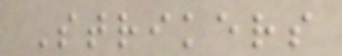Strikers
